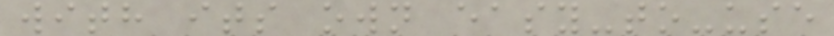with its own easy-to-use
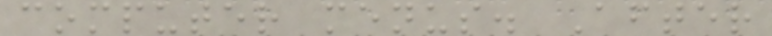computer menus. After
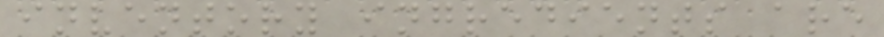inventory ingredients are
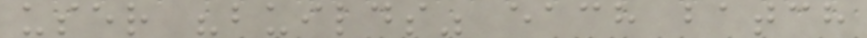user "builds" each batch
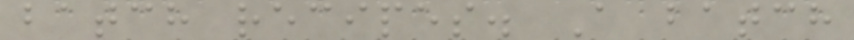batch recipes. A batch
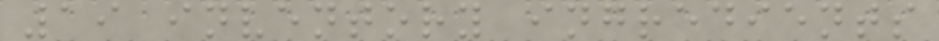19 inventory ingredients
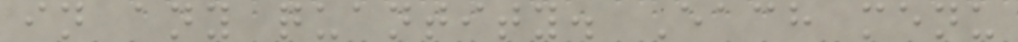in any quantity. Each menu
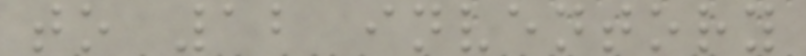to 12 inventory
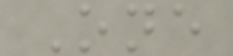One
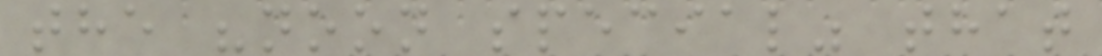the "noon special" that
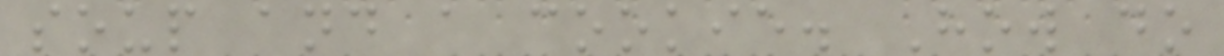soup and a cookie. How do
